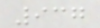937
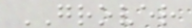GROVER
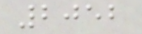2052
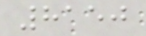8150
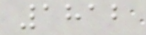1812
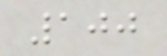100
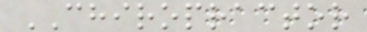CHIROPRACTOR
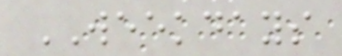WEEKDAYS
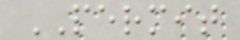PERMIT
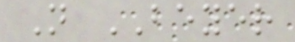N BEYER
